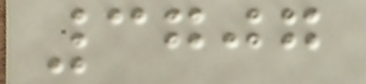3707
